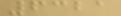6321
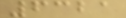6321
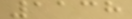1138
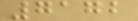7172
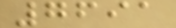7691
